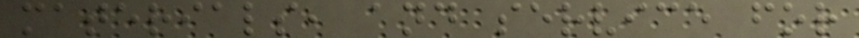materials, and service for
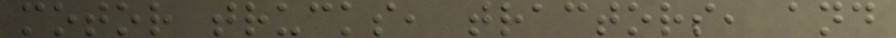motor trucks, tractors, and
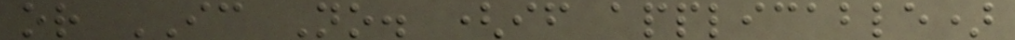or IC No. (if applicable)
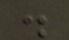.
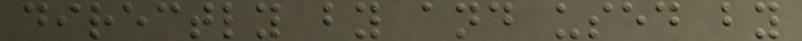directly by and used by
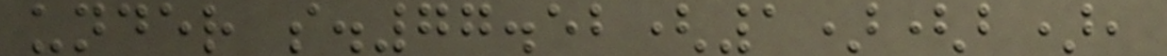under s.77.52(1)(b),
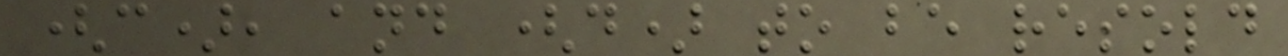(c), and (d) to be resold
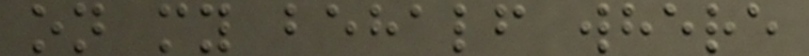on my behalf where
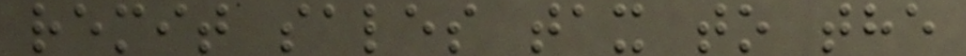remit sales tax to the
